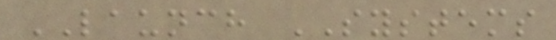LAUNCH SYSTEMS
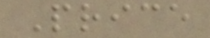Price
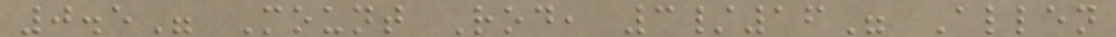0.5" Mount Rod, 3/16" Allen
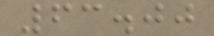63.00
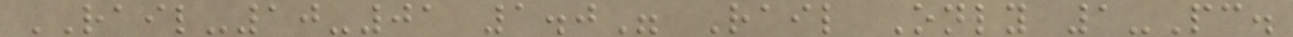RAIL-10-01 1.0" Rail Only 1-Pc.
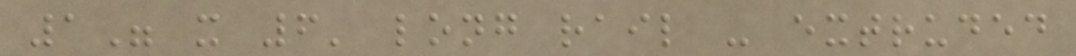1" x 6' long rail - extruded
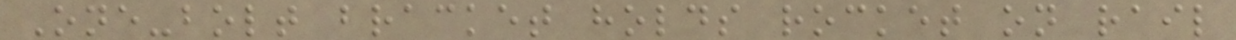One-bolt bracket holds rocket on rail
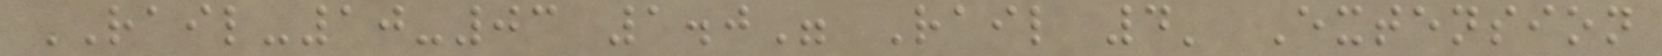RAIL-10-03 1.0" Rail 4' Extension
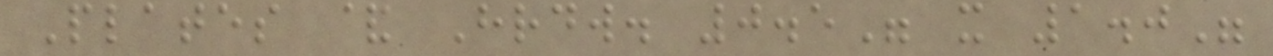Plates & Hrdw. 0.5" x 1.0"
